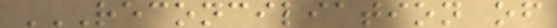RECONCILIATION OF
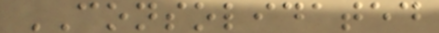CONSOLIDATED
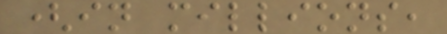(in millions,
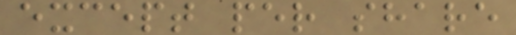except per share
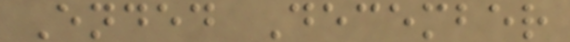Ended December
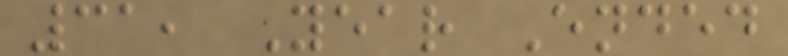31, Year Ended
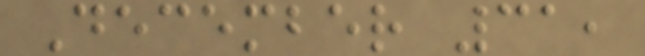December 31,
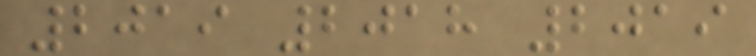2019 2018 2019
